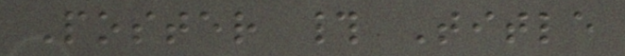Poster # Title
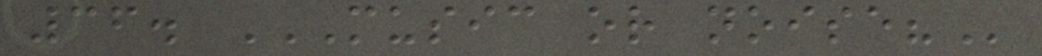36. MUSIC OR NOISE?
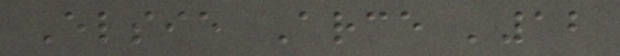Elsie Arce '12
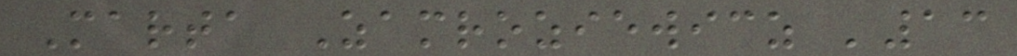Marta Zamroziewicz '13
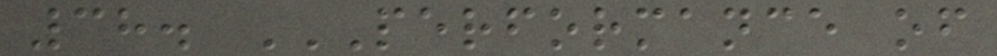38. PERFORMANCE OF
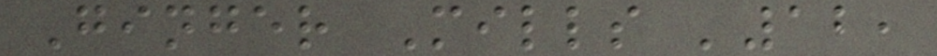Ginger Mills '12,
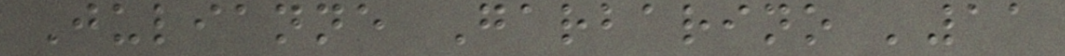Julianne Garbarino '11
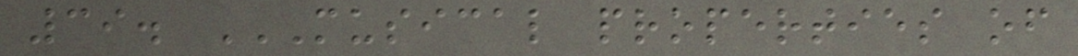39. MUSICAL PROPERTIES OF
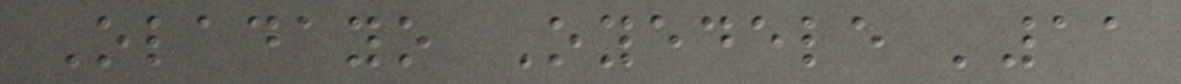Oladayo Oyedele '11
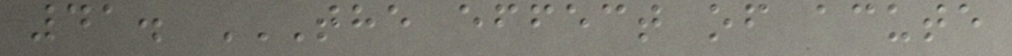41. THE EFFECT OF ACUTE
